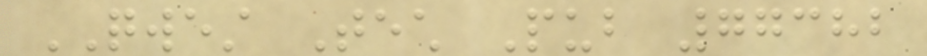QWEST Tech Pub 77382
